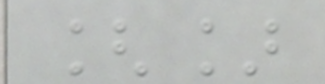[]
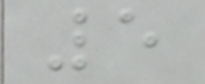5
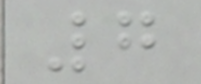7
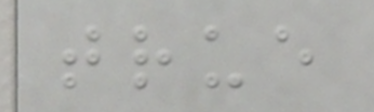true
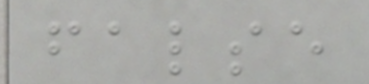false
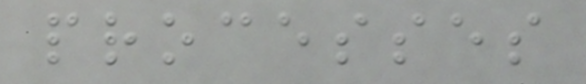processes
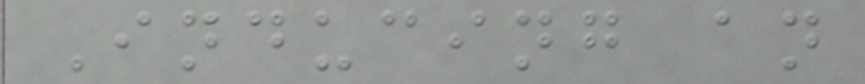Inducing an
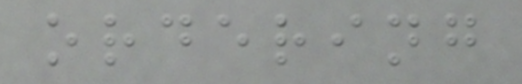ordering
